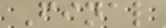Final
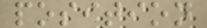position
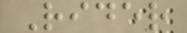Rider
